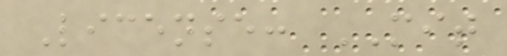License: MIT
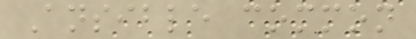Ansible common
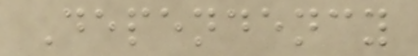Dependency
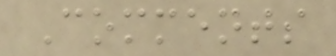Comments
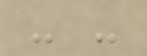- -
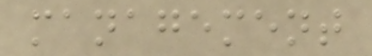management
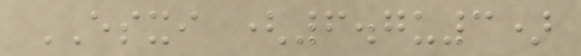ESXI (6.7u3)
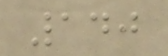140
